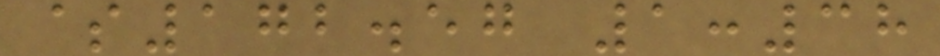$172.57 1:38
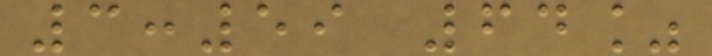3:59 64%
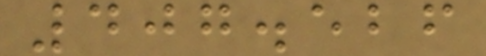407.526
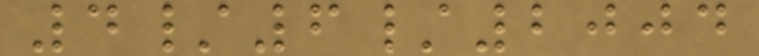4/6/2004
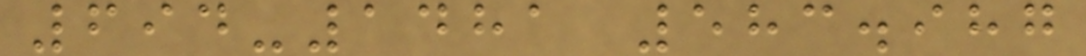694-1481 583.987
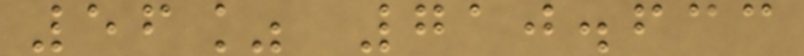56% 710.633
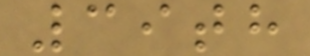39th
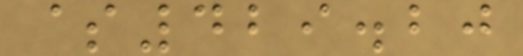$429.20
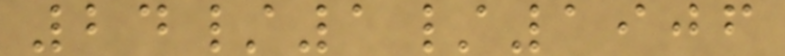24/1/1906
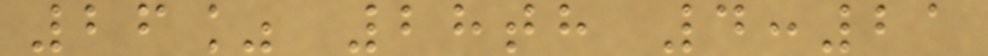26% 28th 4:21
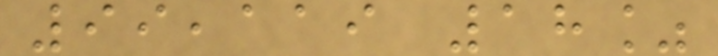99,119 18%
